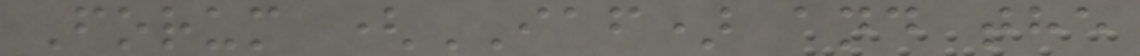Forum (IAF) and the
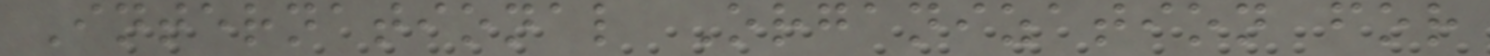International Organization for
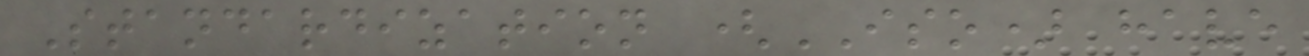Standardization (ISO) have
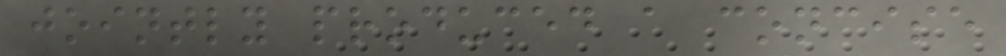jointly produced a concise
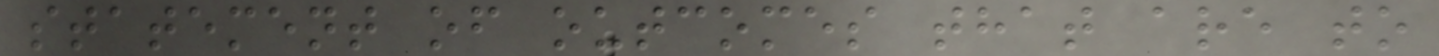statement of outcomes that are to
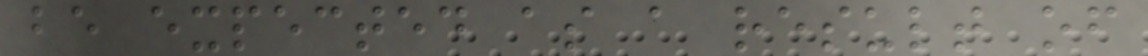be expected as a result of
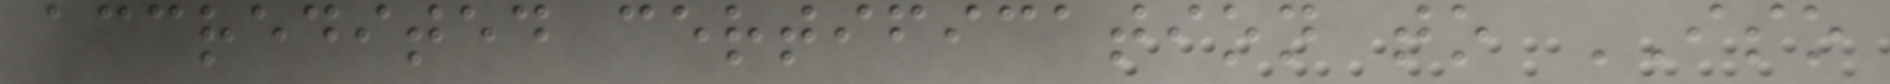accredited certification to ISO
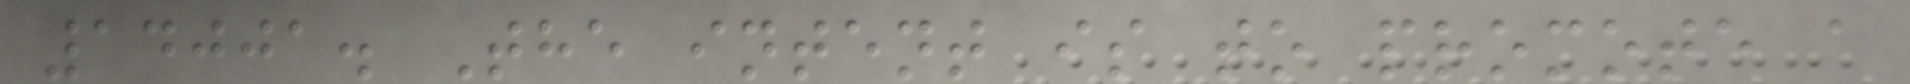14001. The intent is to promote a
